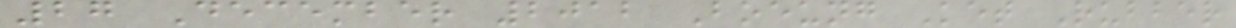27 December 2012 Boeung Ket Rubber
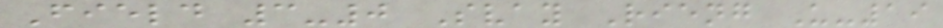Field 3-0 Svay Rieng U-19
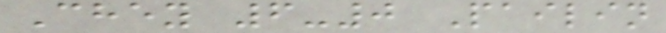Chey 6-0 Pailin
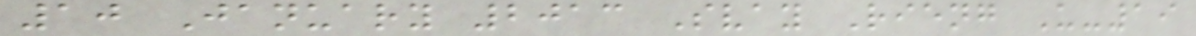10 January 2013 Svay Rieng U-19
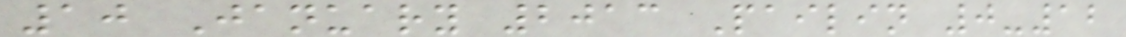10 January 2013 Pailin 0-12
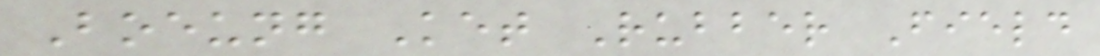Boeung Ket Rubber Field
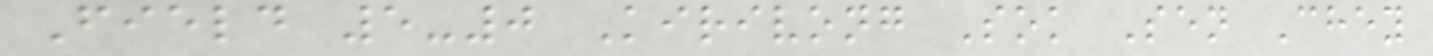Field 5-0 Kirivong Sok Sen Chey
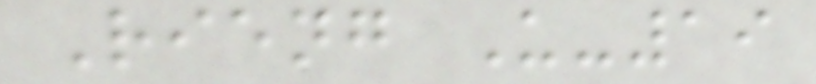Rieng U-19
